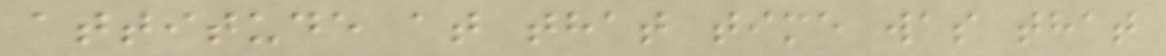attitude at that time was that
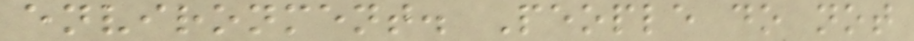environment. People do not
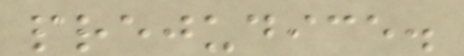prejudice.
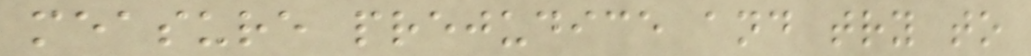measure prejudice and try to
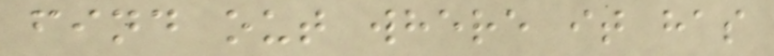find out where it has
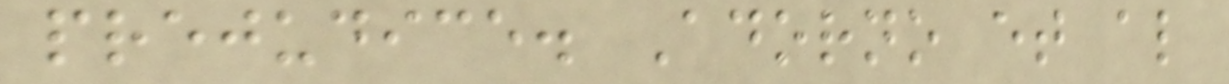prejudice. Adorno et al
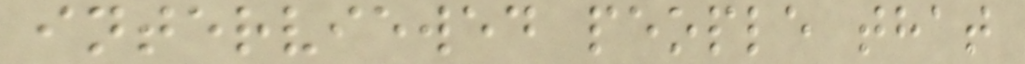interviewed people that
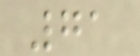71
